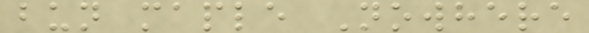bun maple Nowhere
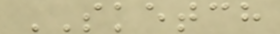SKETCH
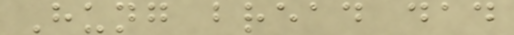Hung bread dad
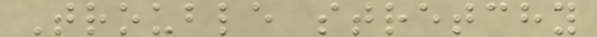Trouble stretchy
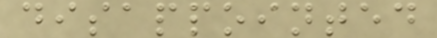disappointed
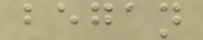began
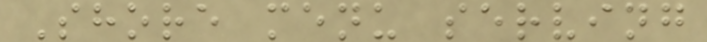Shore menu serving
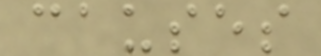causes
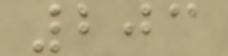203
